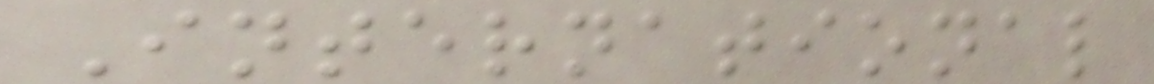International
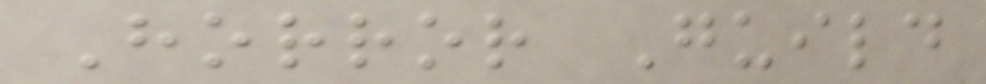Horror Guild
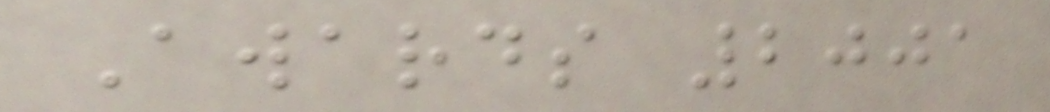Awards 2001
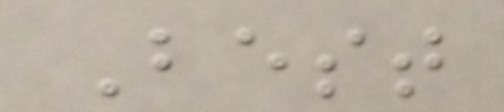Best
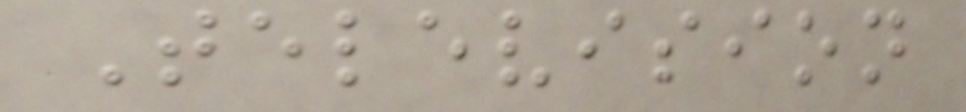Television
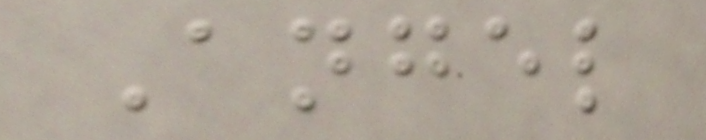Angel
